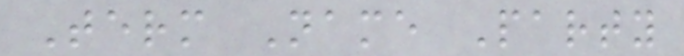Term Name Party
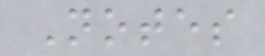Notes
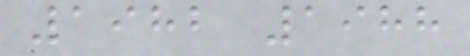1982 1988
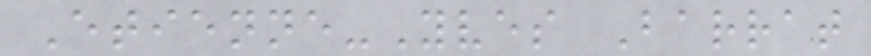Etienne-Yves Barrat
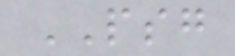PSG
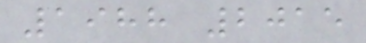1988 2015
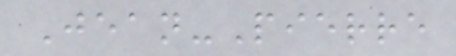Jean-Pierre
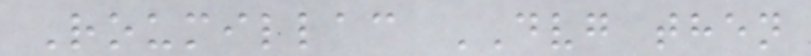Roumillac DVG then
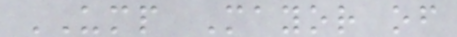UMP Mayor of
